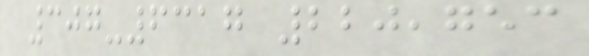307-6317 220,753
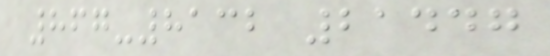867-8132 21447
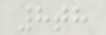8th
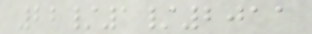22/1/2011
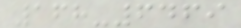168-6469
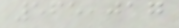565,017
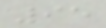95
